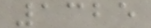1325
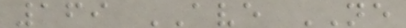169 AVE NE
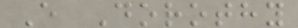E Dorothy
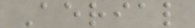Aerial
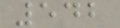542
